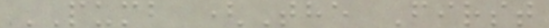PUMB (The First
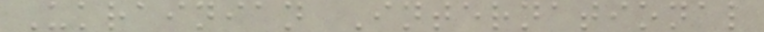Ukrainian International
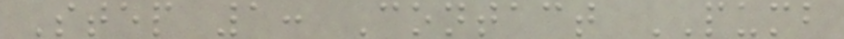Step 1: Contact PUMB
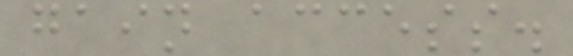gain access.
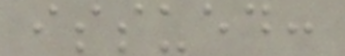issued:
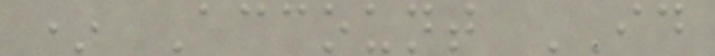* Account ID
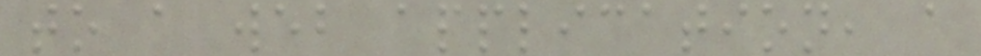to a web application, a
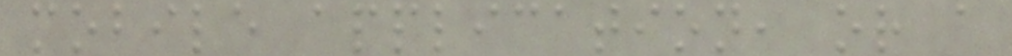mobile application, or a
